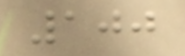100
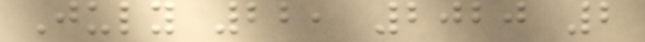July 22, 2020 2
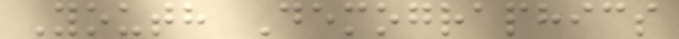Youth Demographics
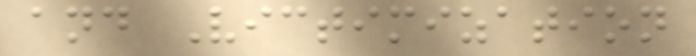and Victimization
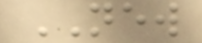NEW
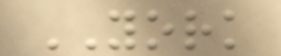YORK
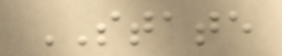STATE
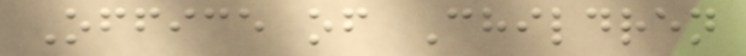Office of Children
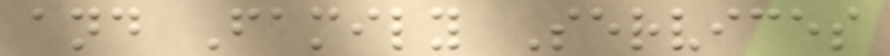and Family Services
